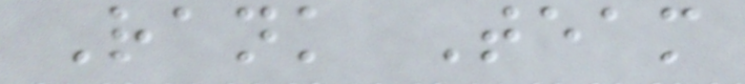Rank Team
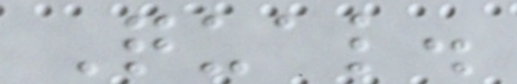Qual.
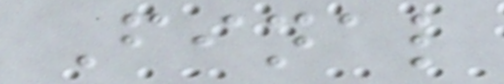Final
